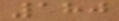180
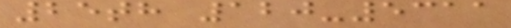25th 120-5311
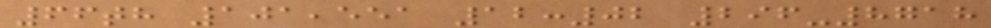66th 101,551 12:02 296-8718
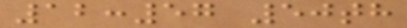12:57 50th
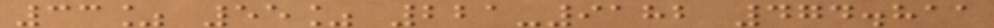33% 55% 221-9182 474.811
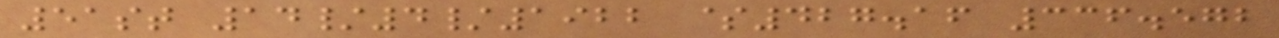51st 14/4/1922 $427.16 336.572
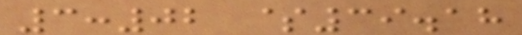3:02 $39.18
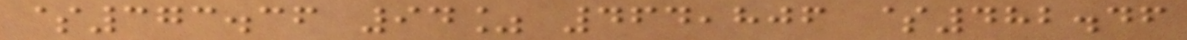$373.36 94% 464,806 $482.46
